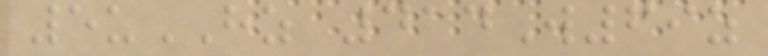5uHZ 414W69z
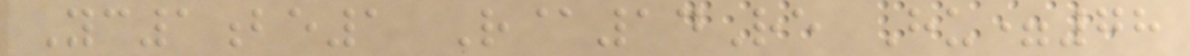Yc1be1 R@14Re Hu=78
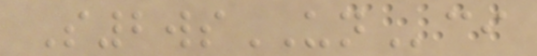S2wsUNci
